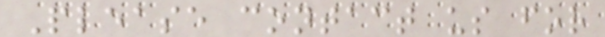Please contact us for
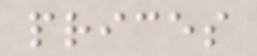prices
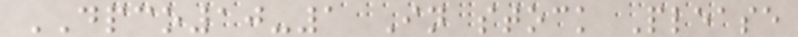DPCO10-1 In stock Please
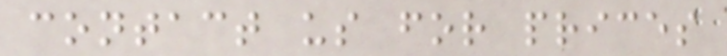contact us for prices
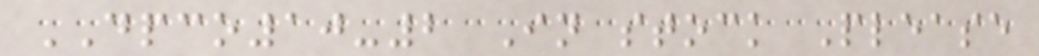DPCO10-2 In stock Please
